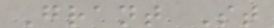Grant St
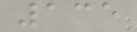135
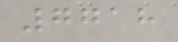7718
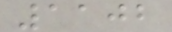1102
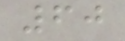60
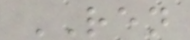REN
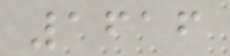1616
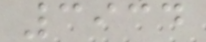3934
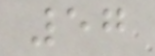57
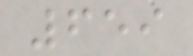659
